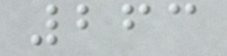263
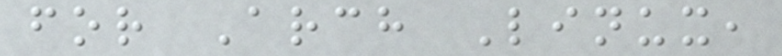for Arch Linux,
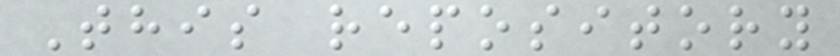This repository
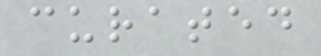curated
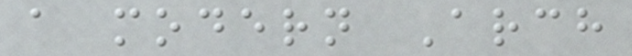a modern Arch
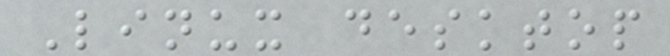Linux desktop
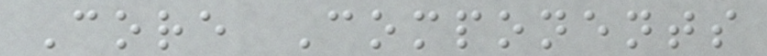Core Components
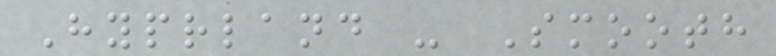Hyprland - Smooth
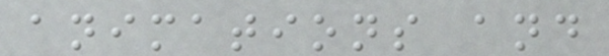animations and
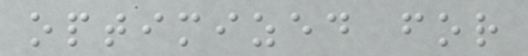optimized for
